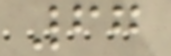67
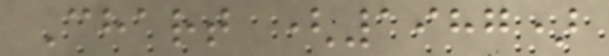Chart (1987)
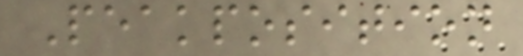Peakposition
